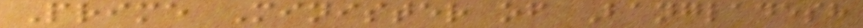Prime Minister of Bangladesh
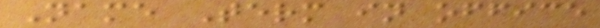Name Term in office
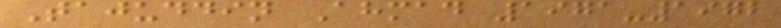Tajuddin Ahmad 1971-1972
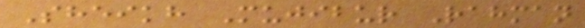Sheikh Mujibur Rahman
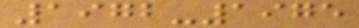1972-1975
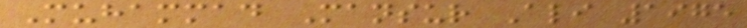Muhammad Mansur Ali 1975
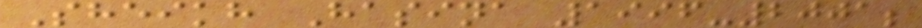Sheikh Hasina 1996-2001;
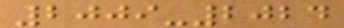2009-2024
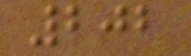202
